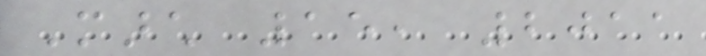March 15, 2011
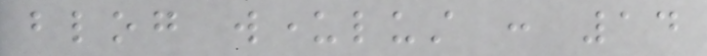blog wunderlust : 14
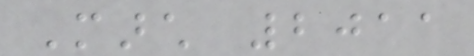March 2011
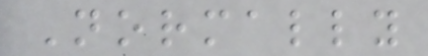Normally
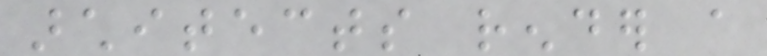architects render a
